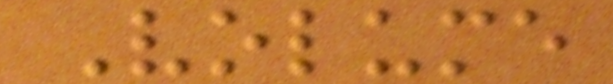Volume
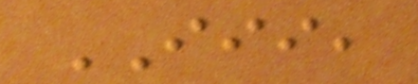III,
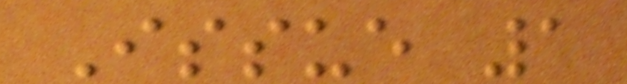Issue 1
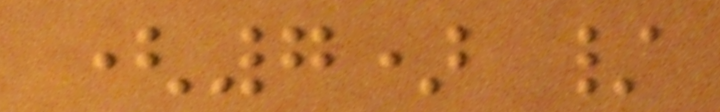(7) /
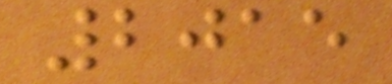2015
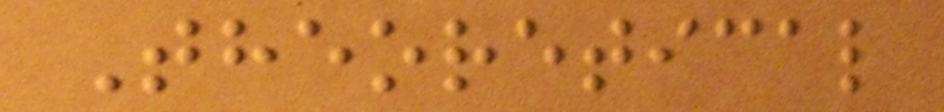Theoretical
